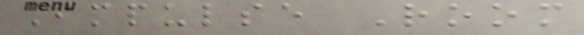Impulse Room
